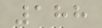188
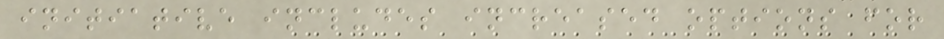initiative includes increased options for
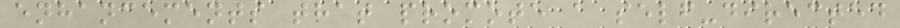enhancements that promote a self-directed
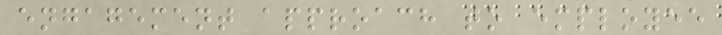engagement approach to employee
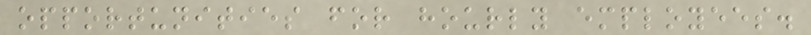opportunities for hourly employees.
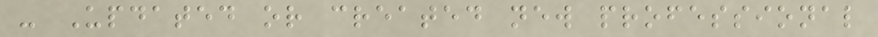- Updated or created new professional
